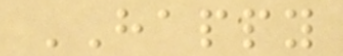HAPPY
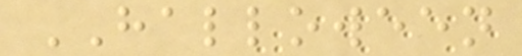HALLOWEEN
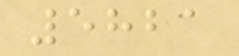5821
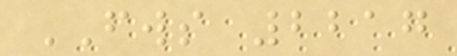FWS 2217
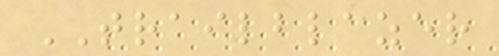TRAILBLAZER
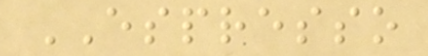ESPRESSO
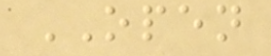OPEN
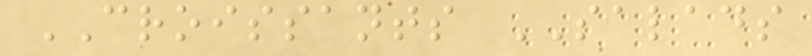CROISSANTS SALADS
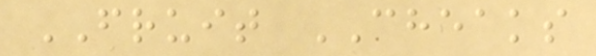FRUIT CHEAKS
